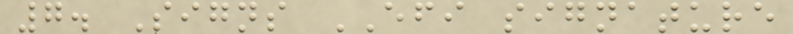7. Signs EFI signature
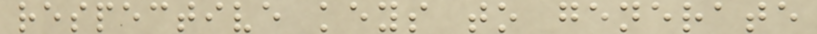respective keys to generate
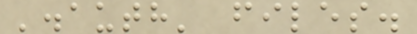'.auth' files.
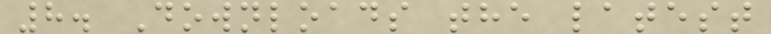8. Downloads the latest
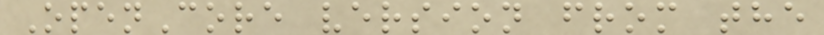OpenCore version from the
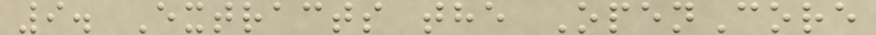9. Extracts the OpenCore
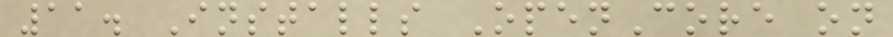11. Installs OpenCore on
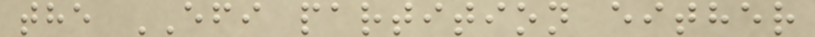the EFI partition either
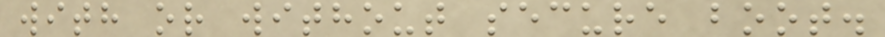with or without secure boot.
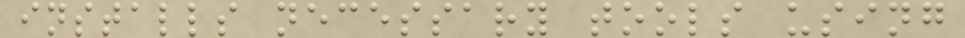installs necessary tools using
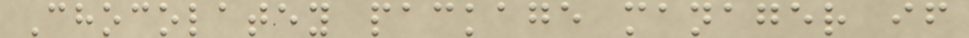Chocolatey package manager if
